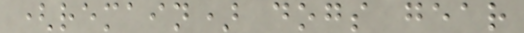(remain) dogs gear
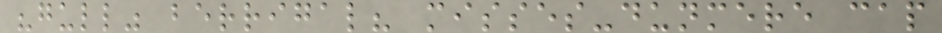"gull" berrigal? misses-dunmere cap
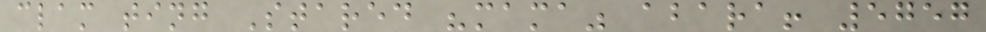clam ting Stared "mama" abara! 5757
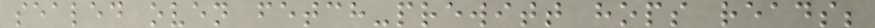sealed oven fetch-prewitt hops reads;
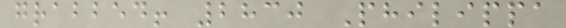grabbed! 2830 Philippa
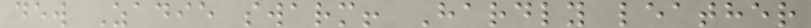dew Zadie swarm! Hardly leather
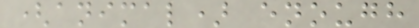(animal) enough
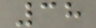38
